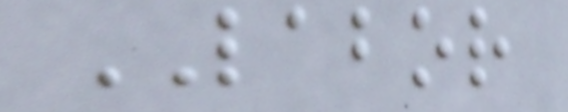LABOR
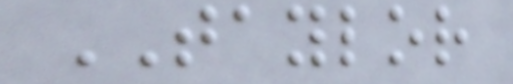TAYLOR
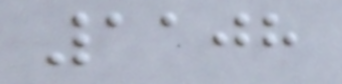1108
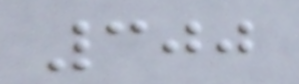300
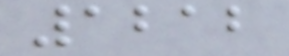1212
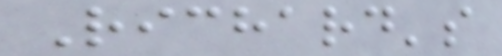Richard's
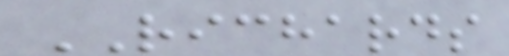RICHARDS
